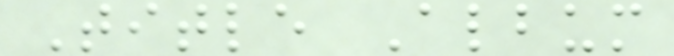Title Album
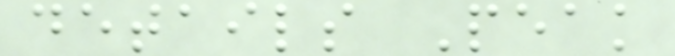details Peak
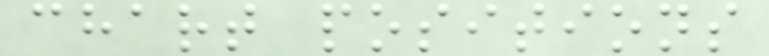chart positions
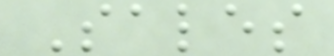Sales
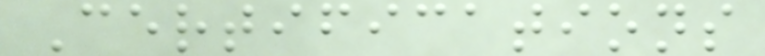Certifications
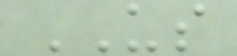US
